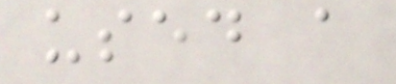used a
